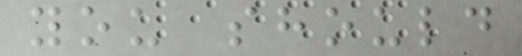you should
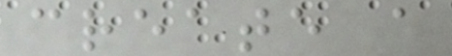create a
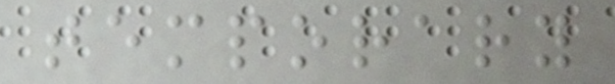temporary
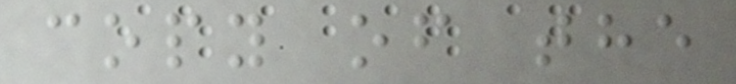copy of the
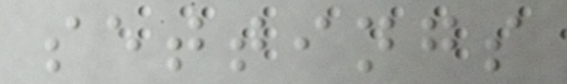settings
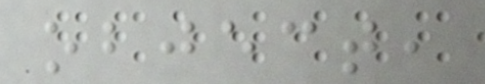object,
